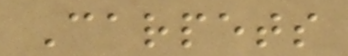Carpets
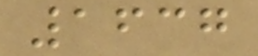1637
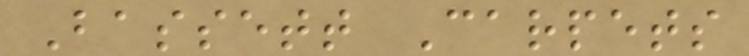Bassett Carpets
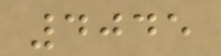4045
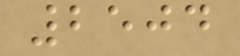2504
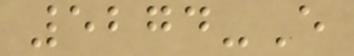5274-E
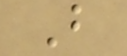B
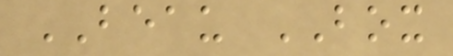BEAU BOX
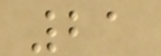21
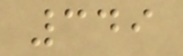349
